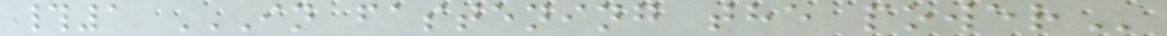#1 IN FASTENING THE POWER
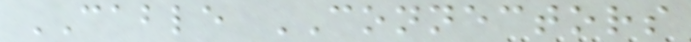CABLE CONNECTORS
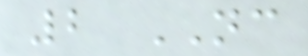2 NC
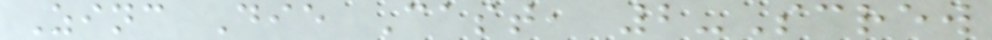Zinc Die Cast, 2-Screw
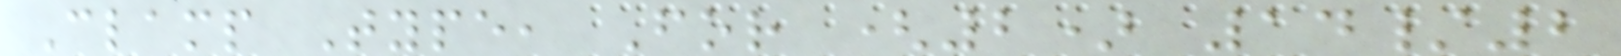Clamp Type, For (2) 14/2
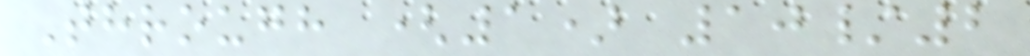Through (1) 10/2
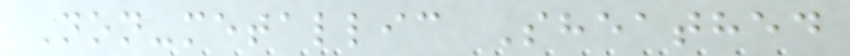Non-metallic Sheathed
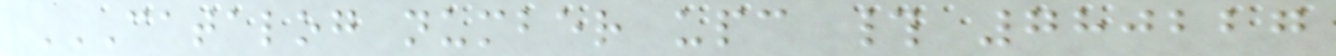CATALOG NUMBER UPC # 780227
